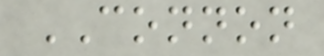CONNON
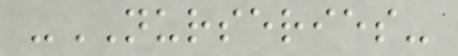-NURSERIES-
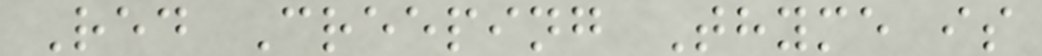Red Creeping Thyme is
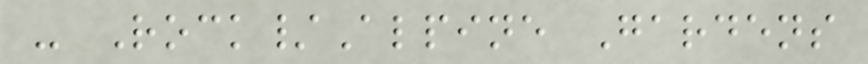- Rock/Alpine Gardens
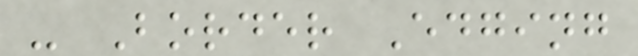- Border Edging
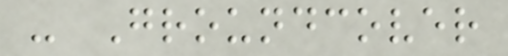- Groundcover
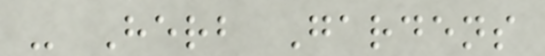- Herb Gardens
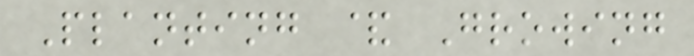Planting & Growing
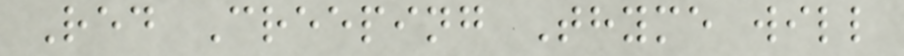Red Creeping Thyme will
